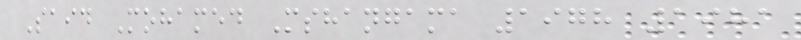Said Mohamed Mshangama 1978 1981
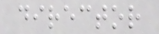director
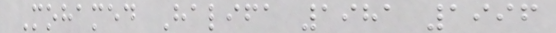Mohamed Halifa 1981 1996
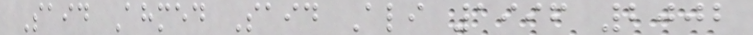Said Ahmed Said Ali 1996 2002
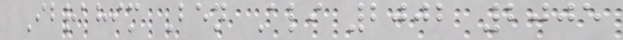Ibrahim Ben Ali 2002 2005
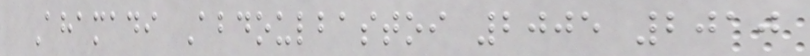Ahamadi Abdoulbastoi 2005 2010
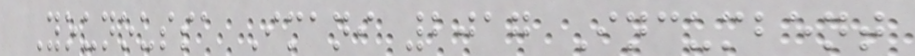Younoussa Imani 2017 Incumbent
